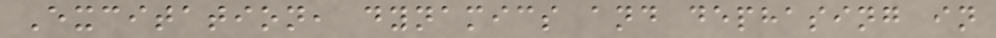Excitation, dynamics and dephasing in
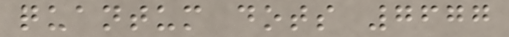quantum dots 7677
